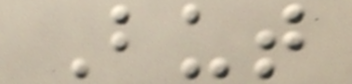But
